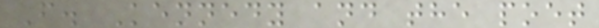F. Kennedy and the poet
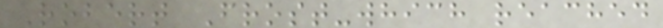Robert Frost-which reached
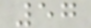57
